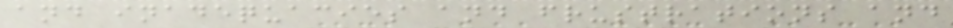and inadequacies and frustrations and
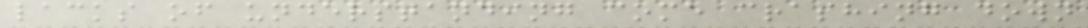lacks of understanding come crashing down
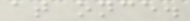at once.
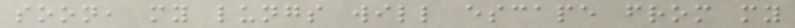soon, my lungs will escape from my
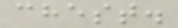chest.
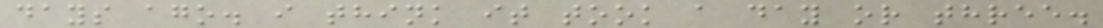days ago. i think it took a day or three.
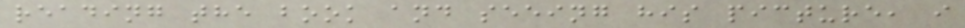reading the book and seeing his picture, i
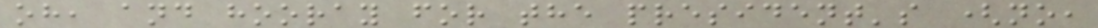oh, and hooray for the president's (no,
